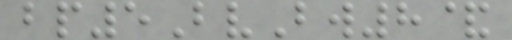bp5BvBw8&
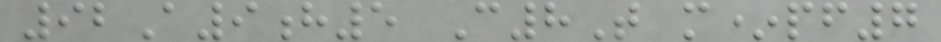92A9h5 C8T m*pf7
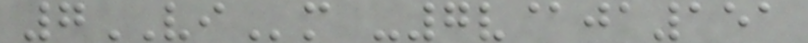7VIm -7v@ja151
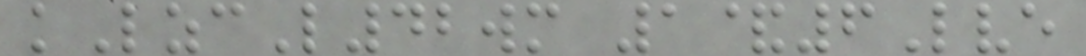kLzcL42wm 1&6Lve
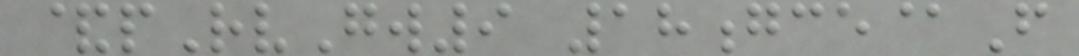&pRvGw9 18gce@F
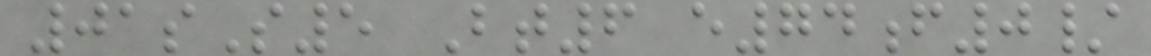01sS5 Bt6 e74f0/
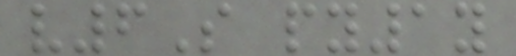v6S py1y
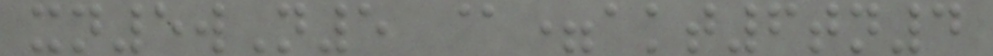xn5wN5 @=akt6tn4
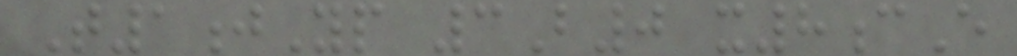T1jYp 3B0 x8cE
